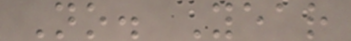No. Year
